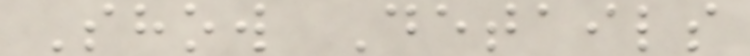Show Details
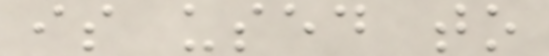is used to
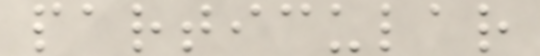particular
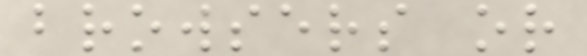browsers or
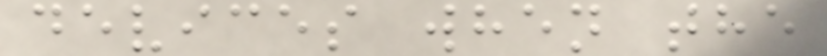devices when the
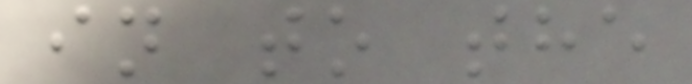in to the
